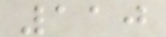110
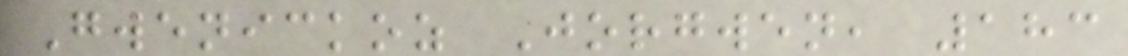Gwenickoz Jorgwen, 183
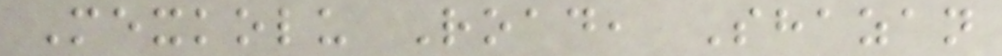Mexkolu Road, Shazan
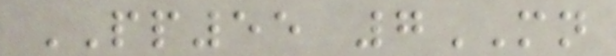PP55 7MN
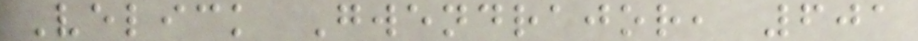Velick Gwendrajor, 601
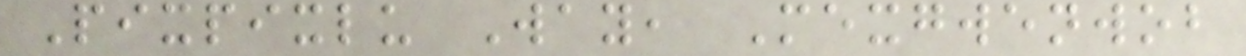Pixpixlu Way, Mexgwenwob
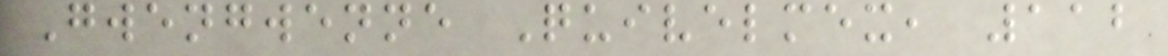Gwengwenne Quivelmex, 112
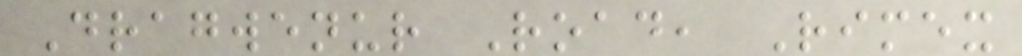Dragwenur Road, Rimex
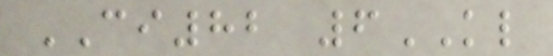CI82 6KL
